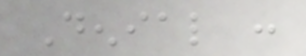Denial :
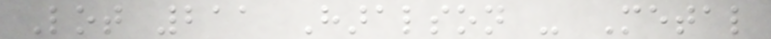Lot 211 Haralson - Metal
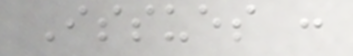Issues :
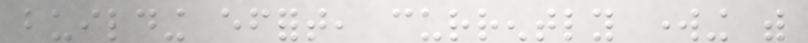building effort, currently working with
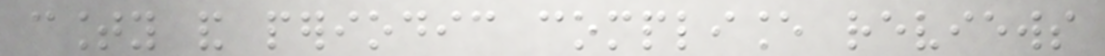county and periodic compliance reviews
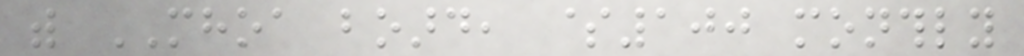with MHOA board, $100 monthly
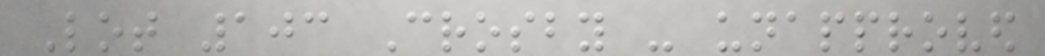Lot 103 Crosby - unapproved
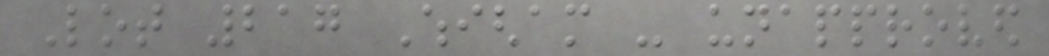Lot 217 Whigham - unapproved
